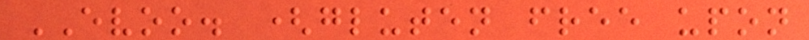EVOO. (gluten free upon
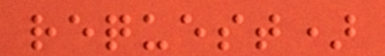request)
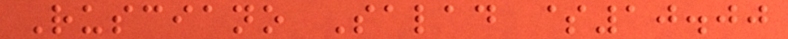Rusciano Salad $10.00
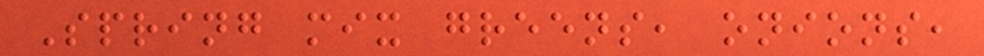Spring mix greens, onions,
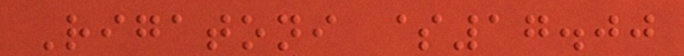Rigatoni $17.00
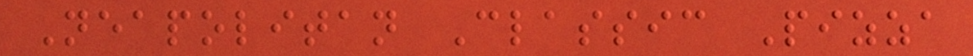Neapolitan Classic Pizza
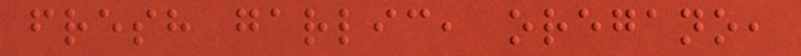fresh garlic, oregano,
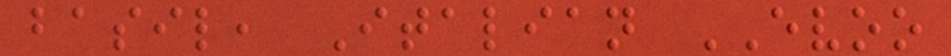basil, Italian EVOO
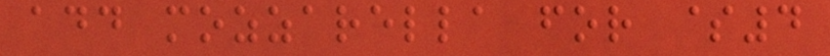add mozzarella for $4
